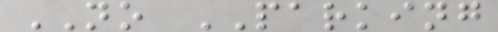NO PARKING
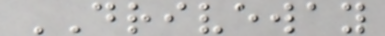DRIVEWAY
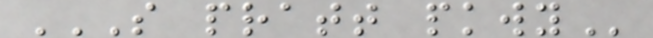S PRATT PKWY
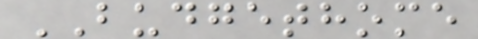BUDGETHOME
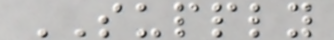SUPPLY
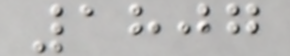1807
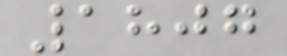1807
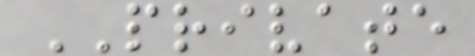PRIVATE
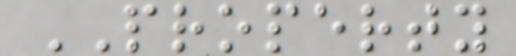PROPERTY
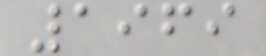1969
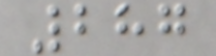287
